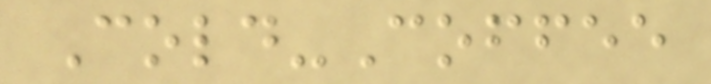Cold-Coffee
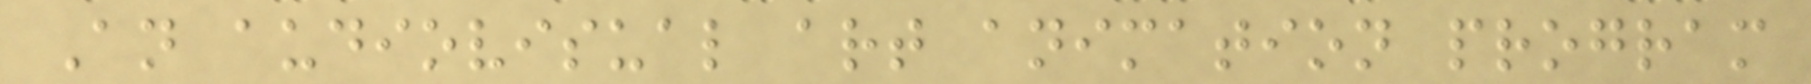An audiovisual art animation program
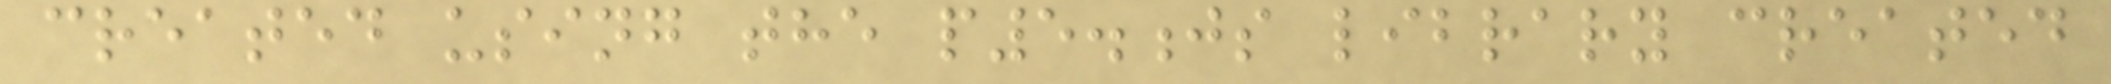created using the p5.js library created
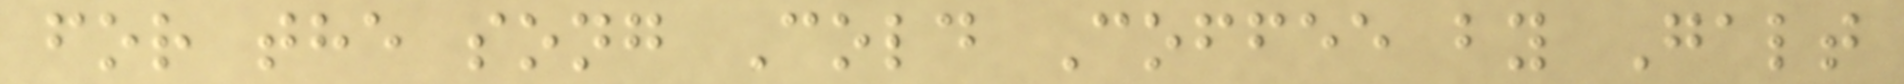for the song Cold Coffee by Galt
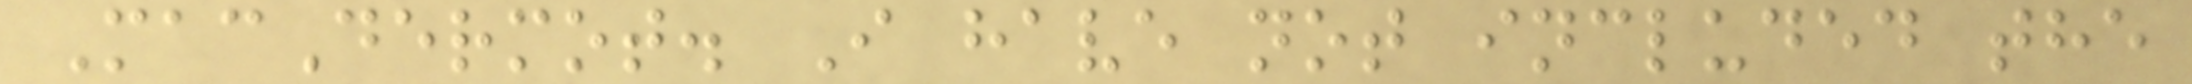MacDermot. I have not included the
